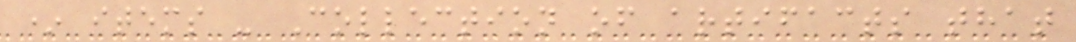* items - Collection of artifacts that
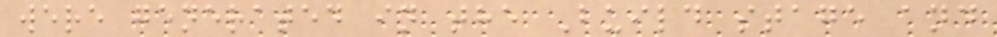were generated in the Build stage and
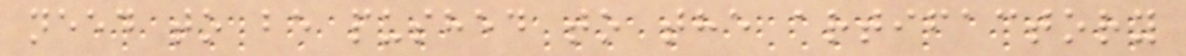need to be pushed to the artifactory
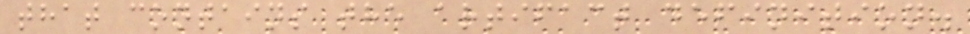that contains the artifact definition.
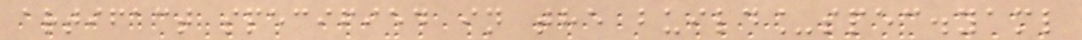artifact specified in the build_spec.yaml
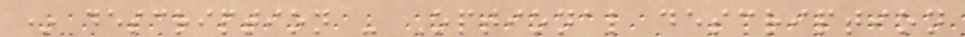* description - Optional description
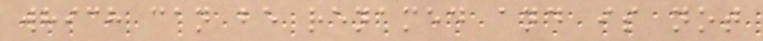which can be renamed and is not
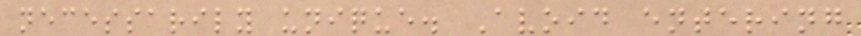necessarily unique. Avoid entering
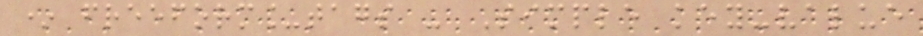* freeform_tags - Simple key-value
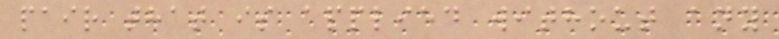pair that is applied without any
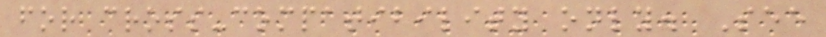for cross-compatibility only. See
